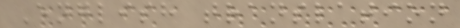English translation
